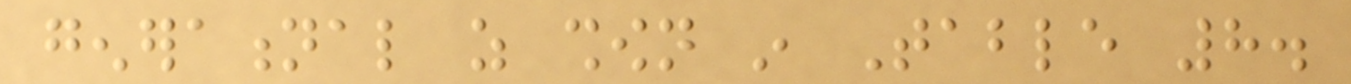generational as shown in Table 8.
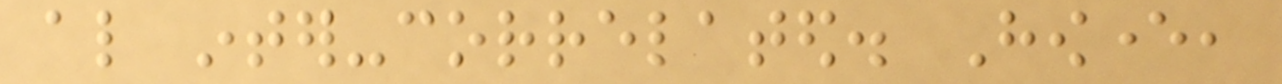also inter-correlated. However,
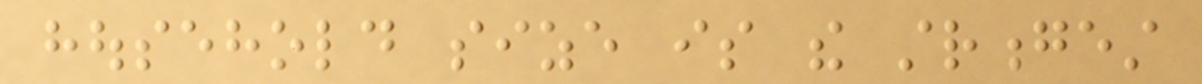household size is the strongest
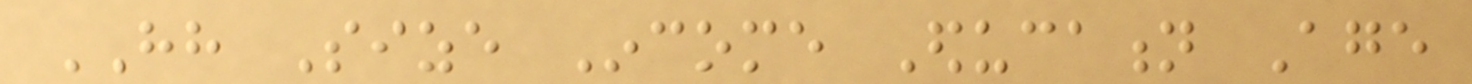HH Size Income Education Age
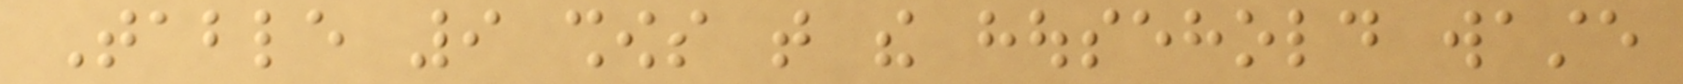Table 9 shows that the household waste
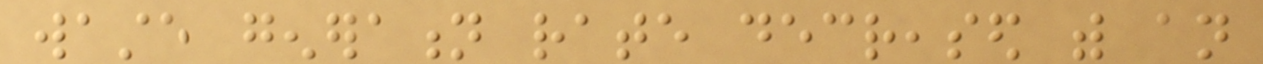waste generation rate decreased with an
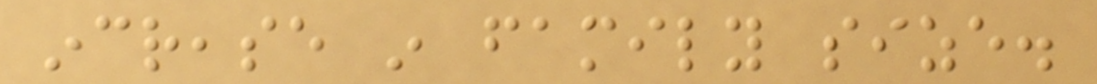increase in family size.
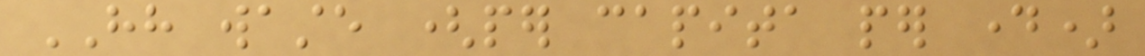HH waste (per capita per day)
